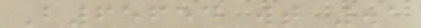B65654 wt .1
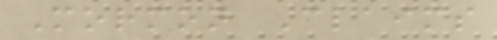Mormon Claims
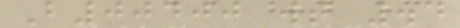B00400 wt .4
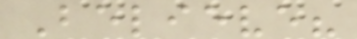Believe?
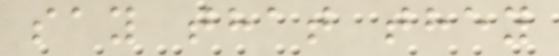say that they
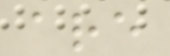are
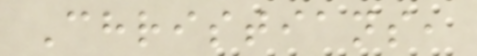Christians,
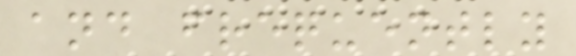and frequently
